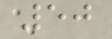50
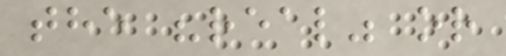the "real" or
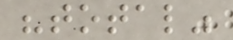"total"
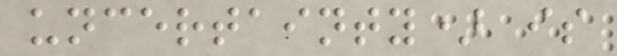uncertainty) is
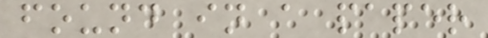found in a paper
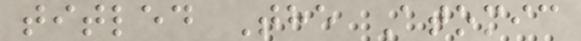titled The Atomic
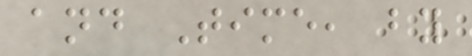and Time, by
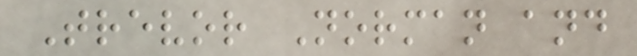Trevor Norman and
